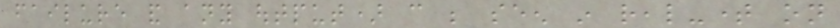failure and any output) can be seen in real-time on
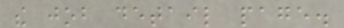the job detail page.
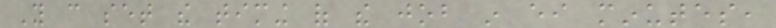You can set the timing of the job in either minutes,
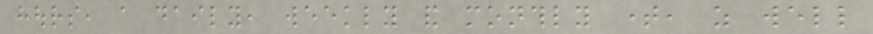hours, a daily, weekly and monthly time, as well
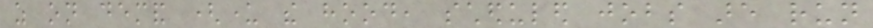as on demand (under the hood, scheduled jobs are run
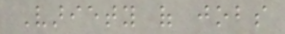Variety of jobs
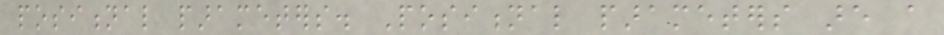positional parameters. Positional parameters are a
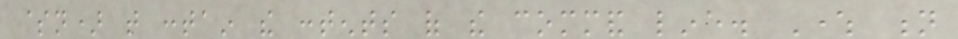$n) that contain the contents of the command line. Where n
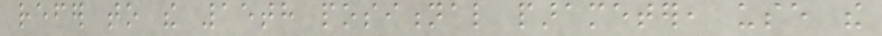refer to the 15th positional parameter, use the
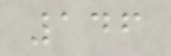146
